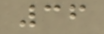36
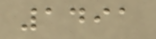1491
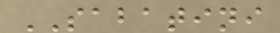SABATINI
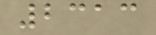2313
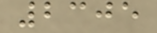2305
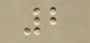2
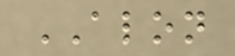ALON
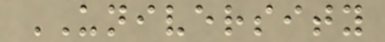UNIVERSITY
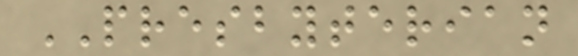PRESBYTERIAN
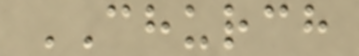CHURCH
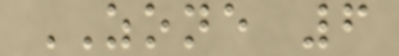ZONE 6
